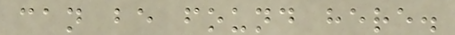can be found here.
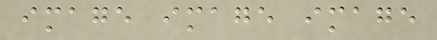image image image
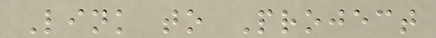Link to Project
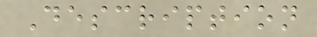Description
